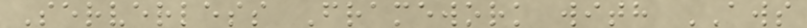Serverless Framework with AWS
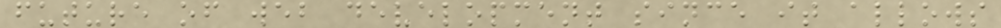future of web development since it allows
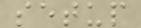setup
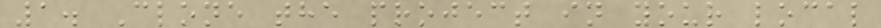1. Clone the project in your local
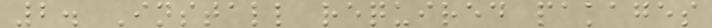2. Install required pakages
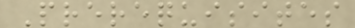Prerequisites
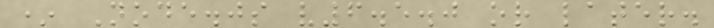* Node.js v6.5.0 or later.
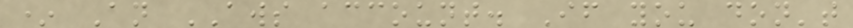* An AWS account. If you don't
